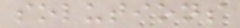solutions
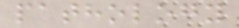pathology
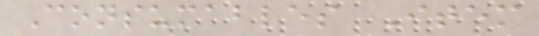Consumables Item
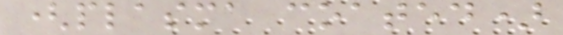(plasma coated)
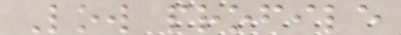Low profile
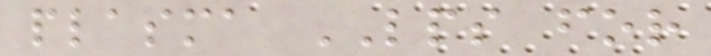plasma LPS for
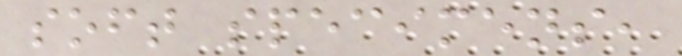soft specimens,
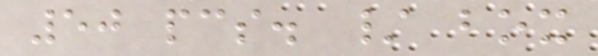50 pcs. / box
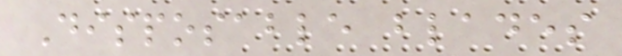Disposable blades
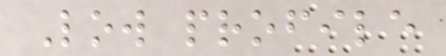Low profile
